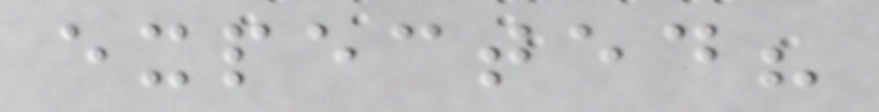expected?
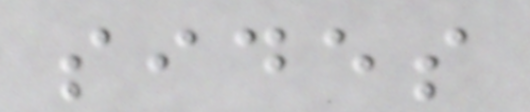sides
